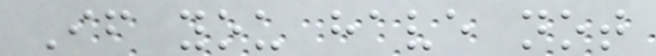If you have not
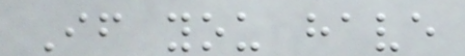If you have
